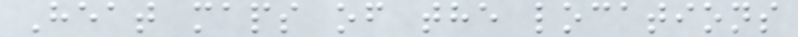Heat maps of the locations
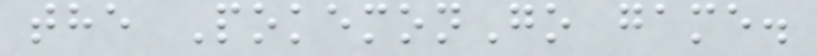the PokemonGo game.
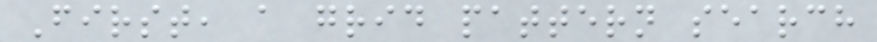First, a grid pattern search
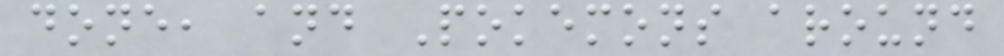done, and Pokemons around
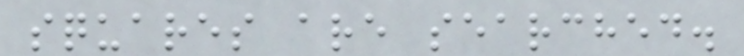squares are searched.
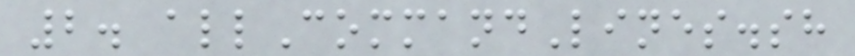2. allCommandLines.sh
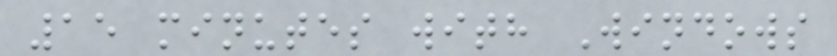15 minutes with Windows
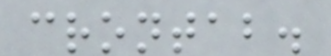crontab.
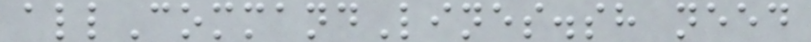allCommandLines.sh need
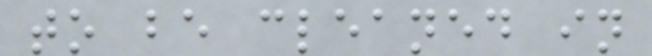to be cleaned in
